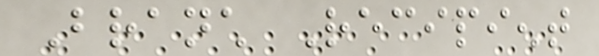Branch Recipient
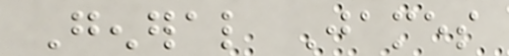General James
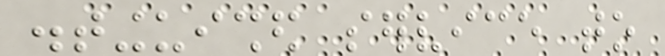distinguished service to
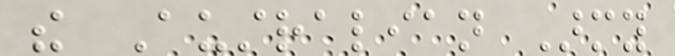the Australian Army
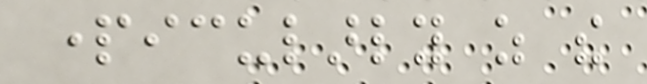particularly as the
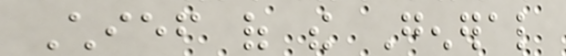Chief of the General
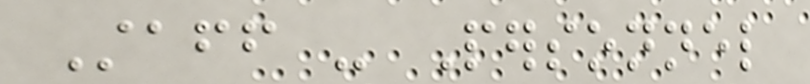Staff - Personnel
